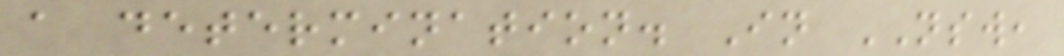a determination. In NSW,
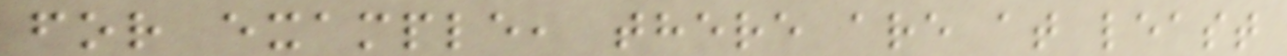for example, there are at least
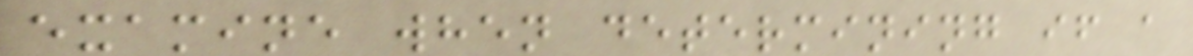examine when determining if a
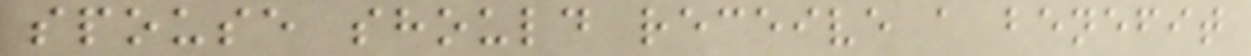spouse should receive a benefit
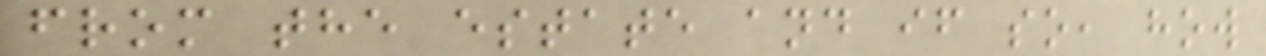from the estate and if so, how
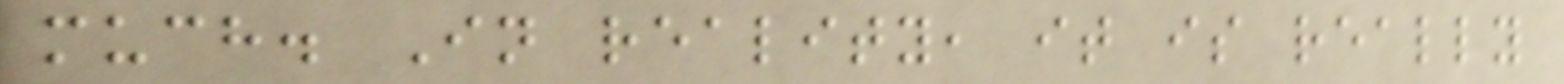much. In reality, it is really
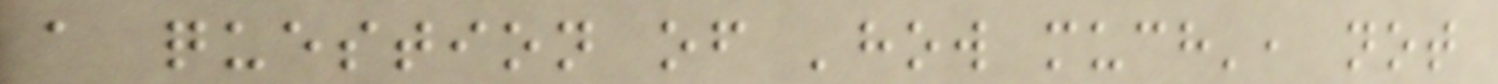a question of 'how much', not
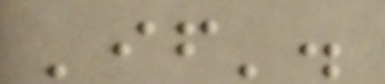'if'.
